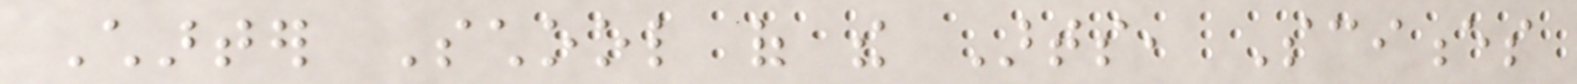Charter School of the Arts, Sciences
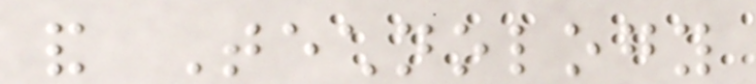and Technology
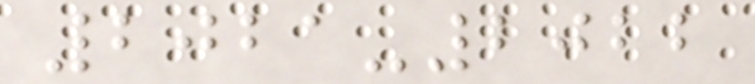2021-2022
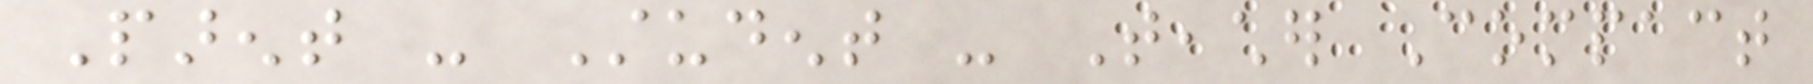Parent - Student - Teacher Compact
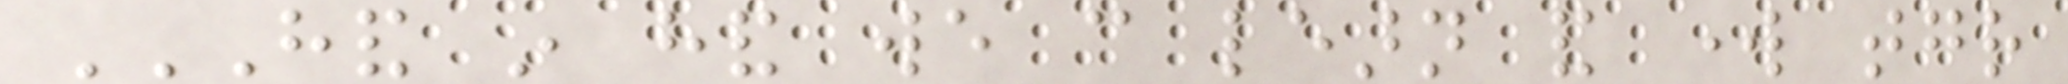HAND IN HAND WE CAN LEARN AND WORK TOGETHER
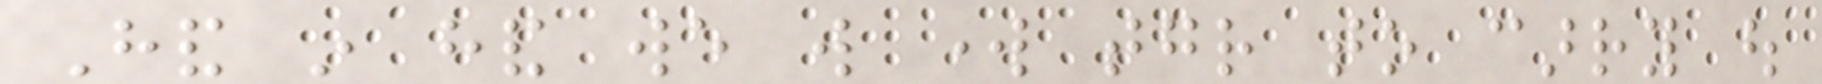Hand in hand we will work together to carry out
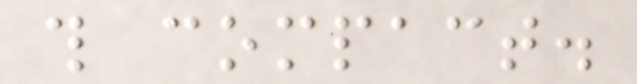this compact.
